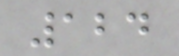124
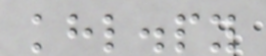khl.py
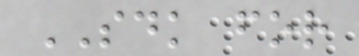SDK for
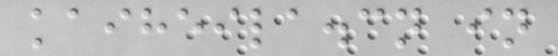kaiheila.cn in
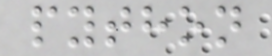python
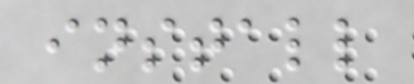install
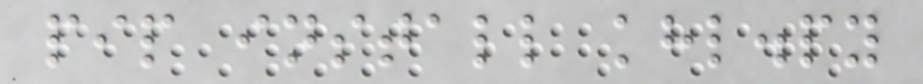pip install khl.py
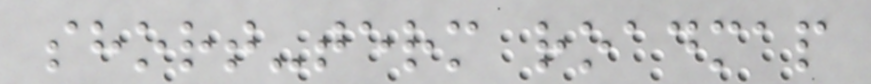short-term roadmap
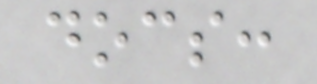docs:
